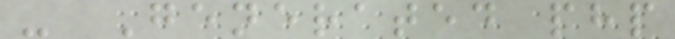- Generated php
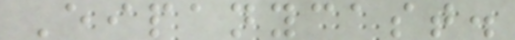Eipanycast.
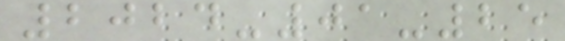2024-01-25
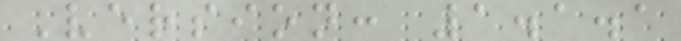Version: 1.1.1
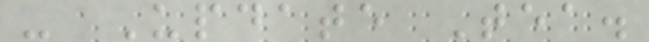- Update Tea.
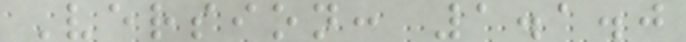Version: 1.1.0
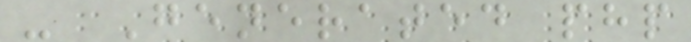- Generated php
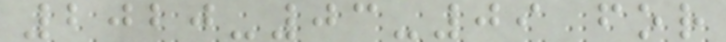2020-03-09 for
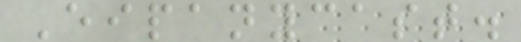Eipanycast.
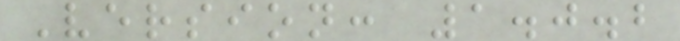Version: 1.0.2
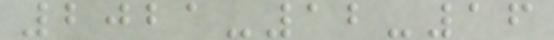2021-12-16
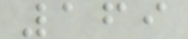169
